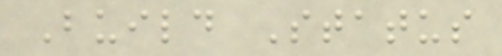Build Status
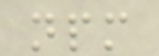npm
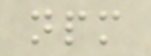npm
